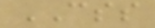CSS
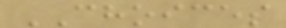CHOICES
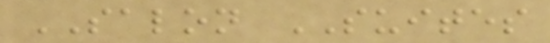SALON SUITES
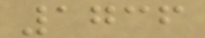1736
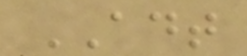ADT
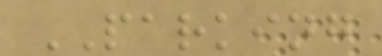PARKING
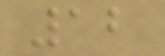12
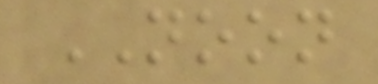NOON
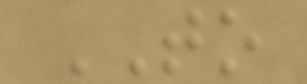TO
